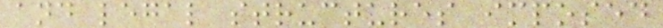and legal structures imposed
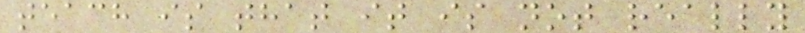teach is that it is not really
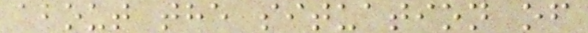about the situation of
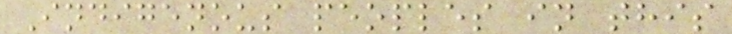Indigenous peoples in this
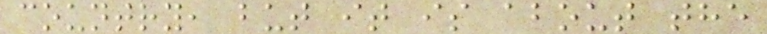country, but it is about the
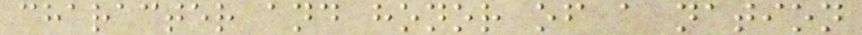character and honor of a nation
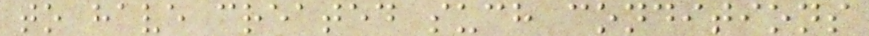to have created such conditions
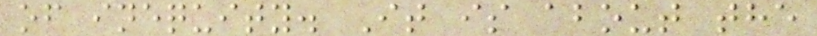of inequity. It is about the
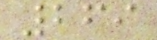269
